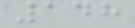148
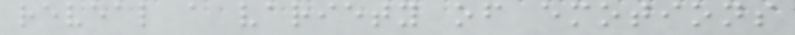reveal a variety of emotions
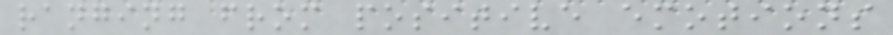ranging from positive emotions
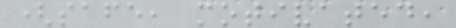(safe, motivated,
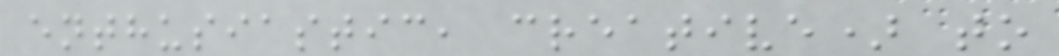enthusiastic, creative) to
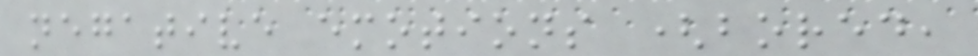negative emotions (bored,
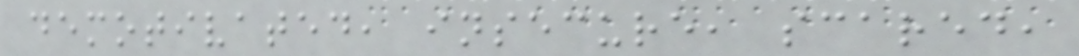demotivated, insecure, scared,
